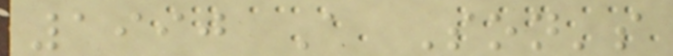1990 A Son's
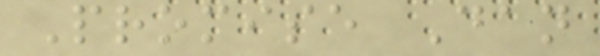Promise Dan
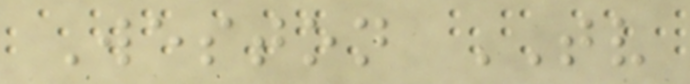Weston TV
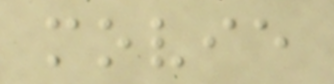movie
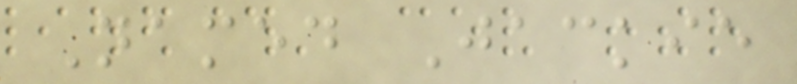Named Jackie
